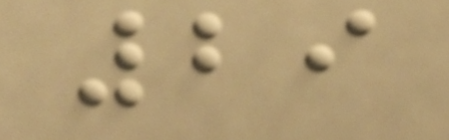29
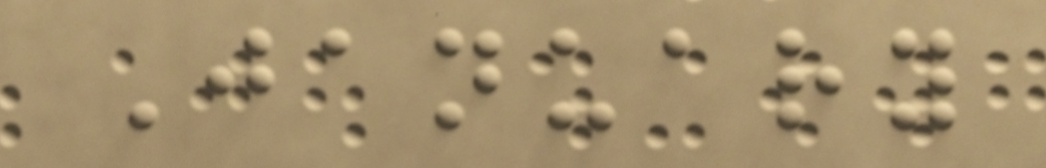January
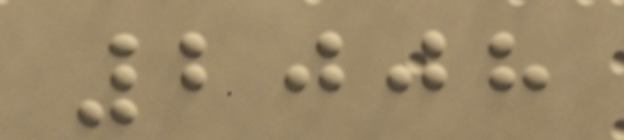2008
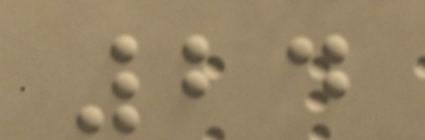24
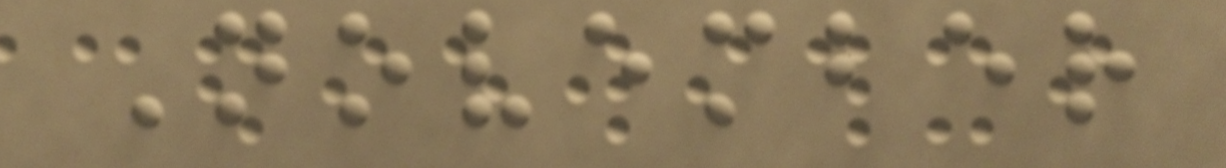November
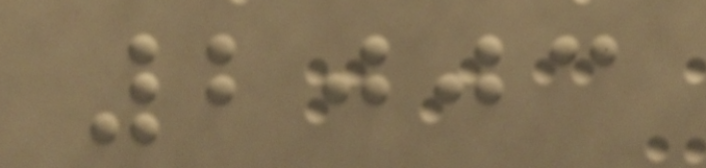2003
